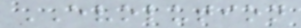EVOLUTION
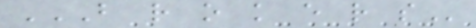B R O K E R S
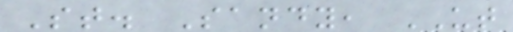St. Sandy, UT
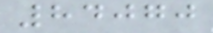84070
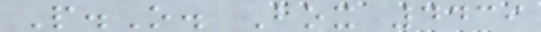P.O. Box 4439
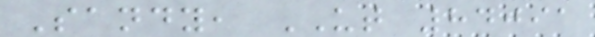Sandy, UT 84091
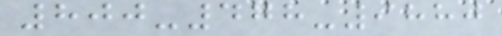800-478-9880
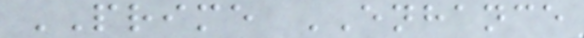PRIME ENHANCE
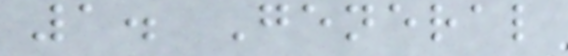1. General
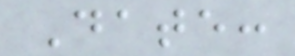Date:
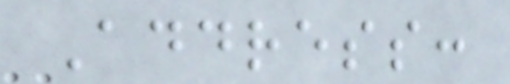Address:
